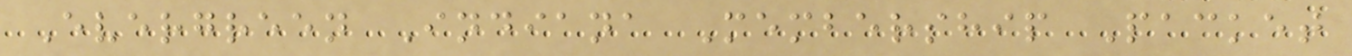Evergreen Indiana Membership Packet
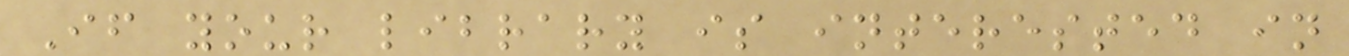If your library is interested in
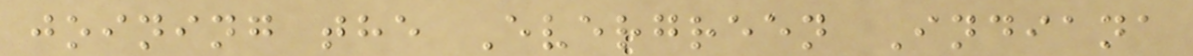joining the Evergreen Indiana
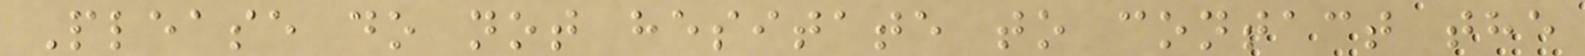Please do not hesitate to contact the
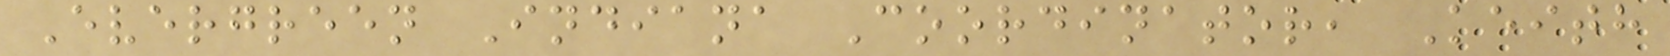Evergreen Indiana Coordinator, Keith
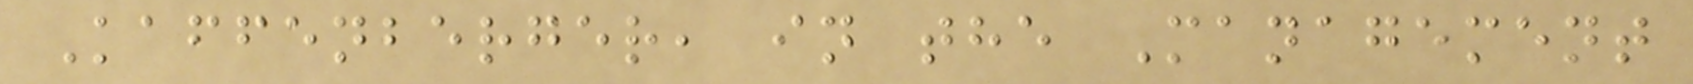Kaffenberger, in the Management
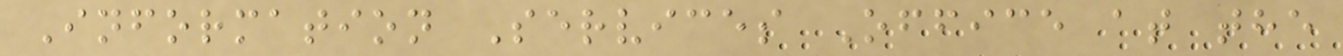Information Services Office at the
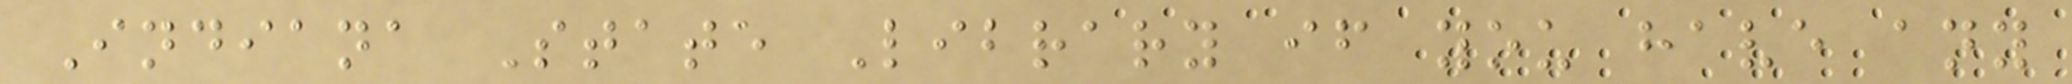Indiana State Library if you have any
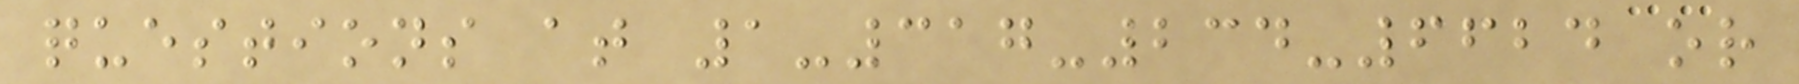questions at 1-317-234-6624 or
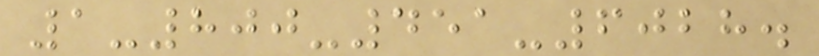1-800-451-6028.
